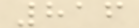816
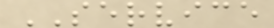SERVICE
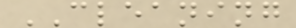CLEANING
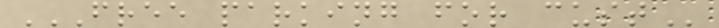FREE PARKING FOR CUST
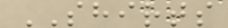SHIRTS
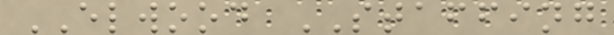ELWOOD STAFFING
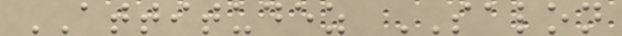ATTITUDEZ SALON
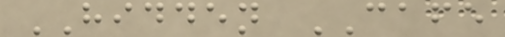HIDDEN CAFE
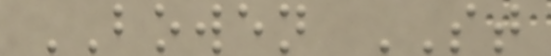BOWEN ST
